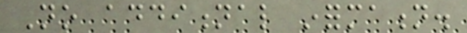No additional information.
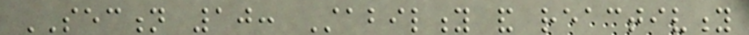SECTION 10: Stability and reactivity
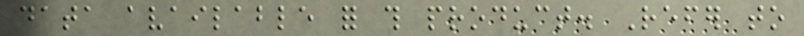data available for this product. Refer to
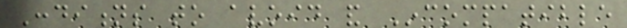Conditions to avoid and Incompatible
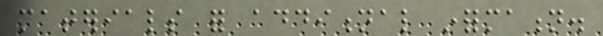materials for additional information.
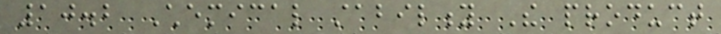10.2 Chemical stability The product
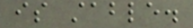is stable.
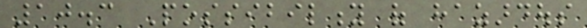10.3 Possibility of hazardous
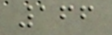166
